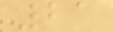21
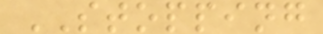STOPPING
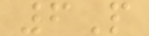6P
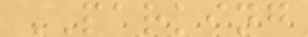PARKING
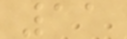11
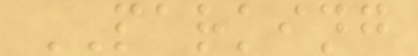PARKING
